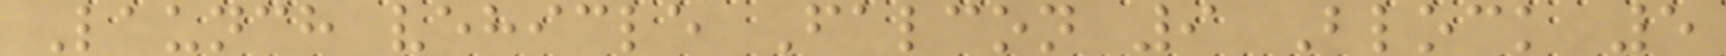Launch vehicle Falcon 9 Block 5
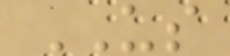US
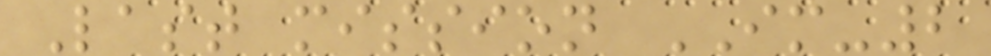Last mission IM-2
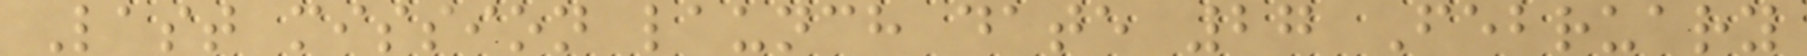Last mission launch date 27 February
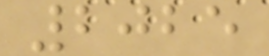2025
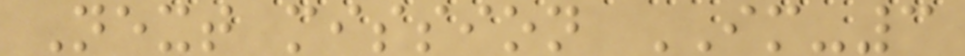Next mission IM-3
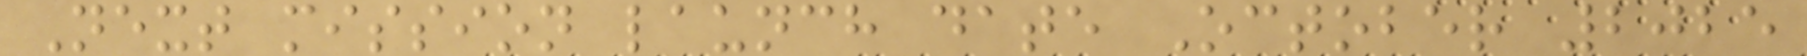Next mission launch date October 2025
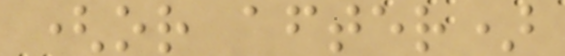(or after)
